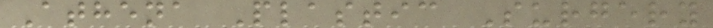Athena Plastic Surgery
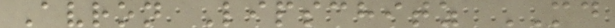Avron Lipschitz MD
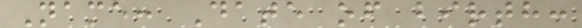Name: Date of birth:
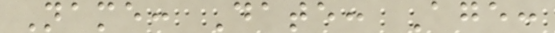Name: Date: Age:
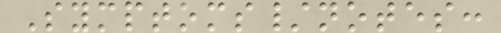Symptoms/notes:
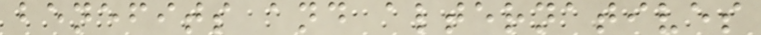benefits and alternatives
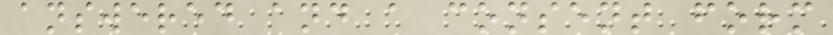answered and a consent form
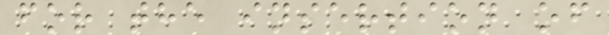for the insertion of
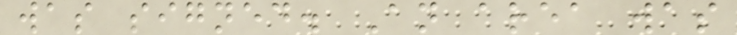was signed. An area was
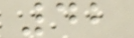42
